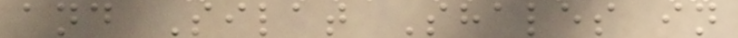and Silat Shales in
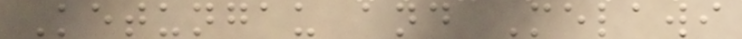Ketungau and Melawi
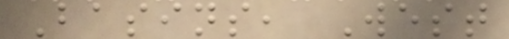Basins, West
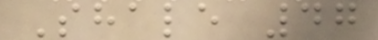Shale 47
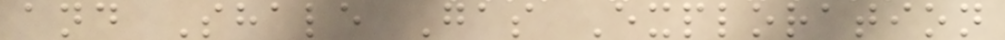and Shale Gas Exploration
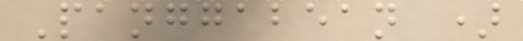Panggabean )
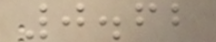0.62
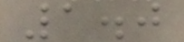1.0
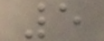5
